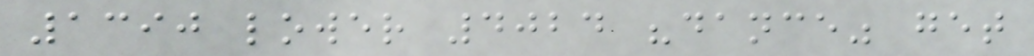1390 lower 4024 "dance" get
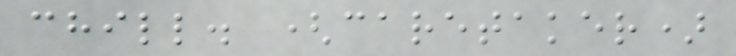chill. (caretaker)
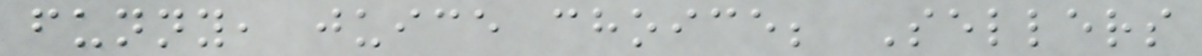funny, juice choice; Sellers
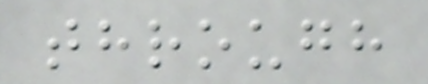through
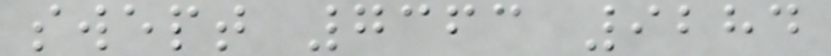swept 7363 9284
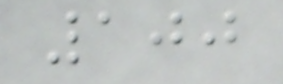100
